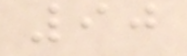90
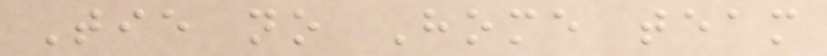Tie no Home team
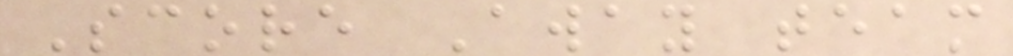Score Away team
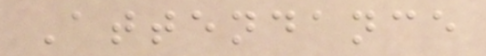Attendance
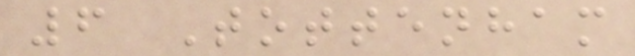6 Tottenham
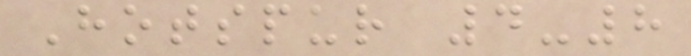Hotspur 4-8
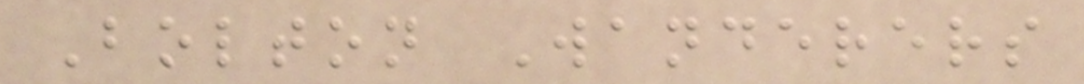Bolton Wanderers
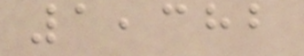1,382
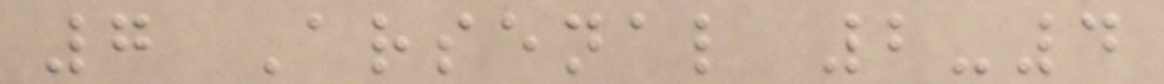7 Arsenal 2-4
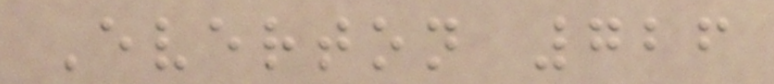Everton 726
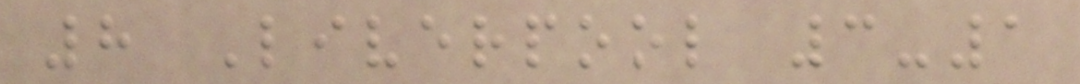8 Liverpool 3-1
